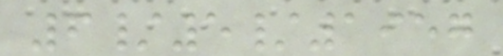6/5/1957
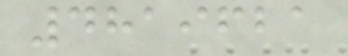4819621
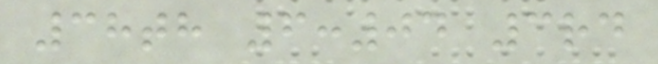38th 6:04 3rd
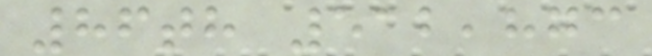86th 512,873
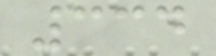334
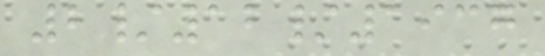2/12/1937
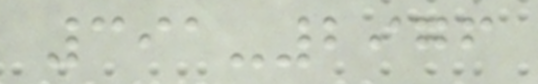391-2976
